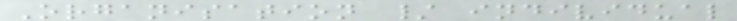Organisation / individual
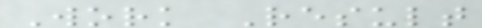Work Result
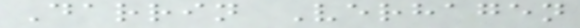Darrin Verhagen
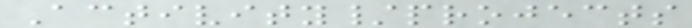Activity/projects
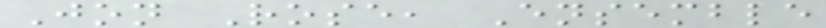Jon Rose, Ensemble
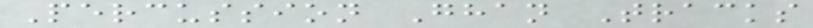Percussion Ghan Tracks
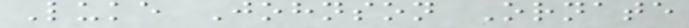Luke Johnson Ornate
